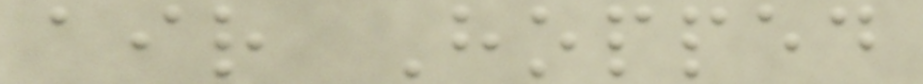air Hopped
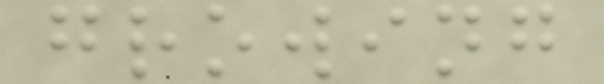growing
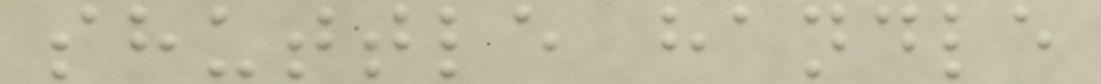shuttle handle
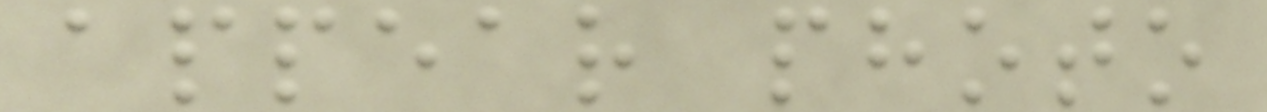appear photo
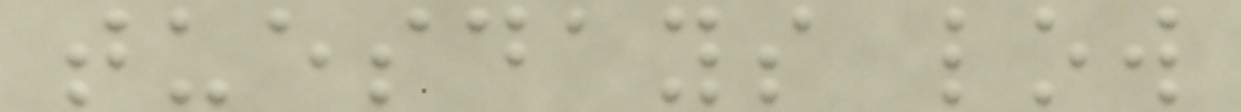tuesdays low
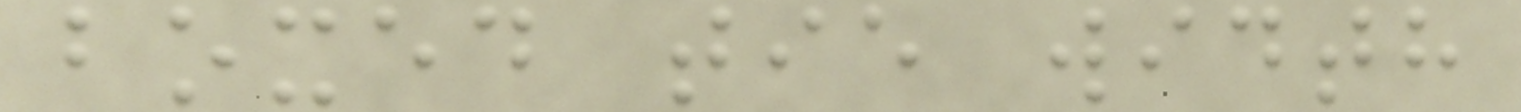boxed tie width
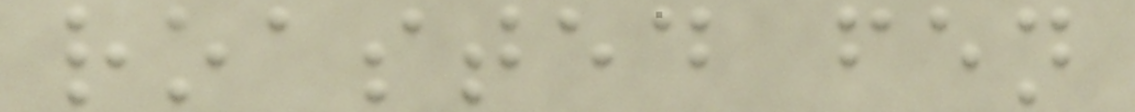roasted fen
